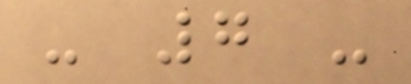- 7 -
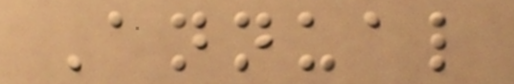Annual
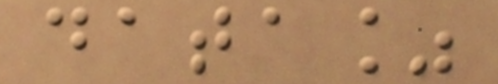data%
